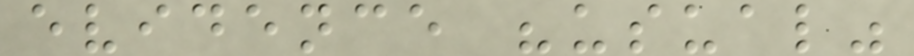evidence "usual"
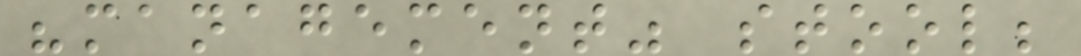"management" stool;
